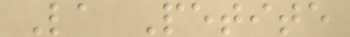La Petite
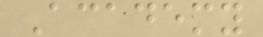Academy
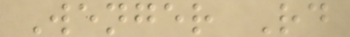Wenger Rd
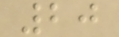20
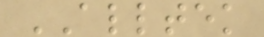ALLTEK
